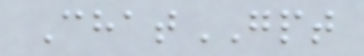ChatGPT
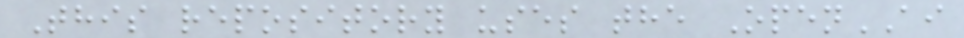This repository uses the OpenAI
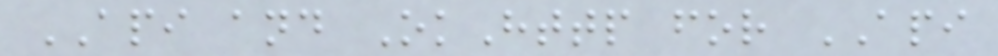API and OkHttp for API
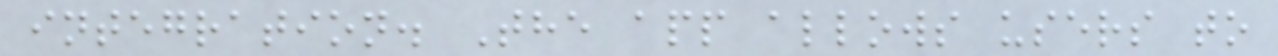integration. The app allows users to
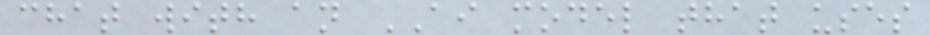chat with an AI model that uses
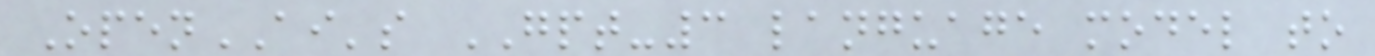OpenAI's GPT-3 language model to
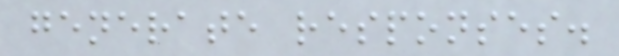generate responses.
